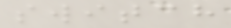switch
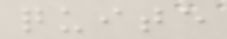quite
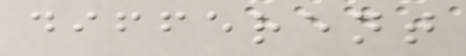different
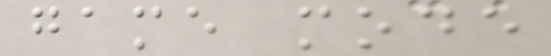game mode
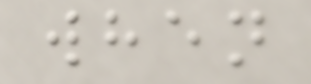when
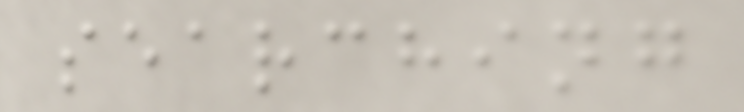searching
